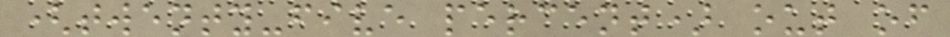(twenty-five percent) out of
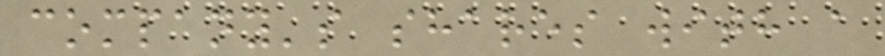company's shares with a
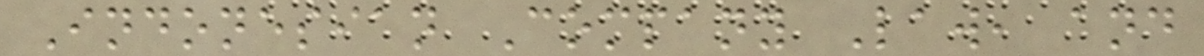Indonesian Company Law, and
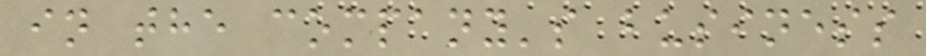in the company's business
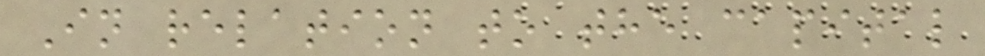In relation to the capital
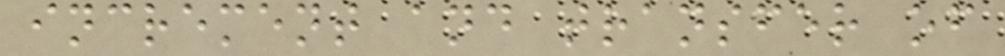increment and transfer of
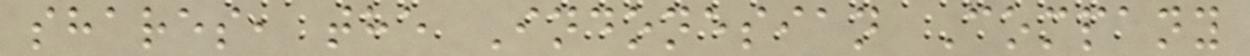shares, the Indonesian Company
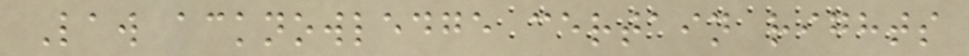Law acknowledge certain rights
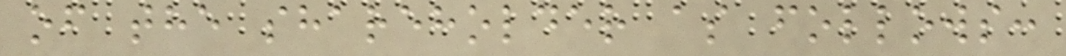of the shareholder as follows:
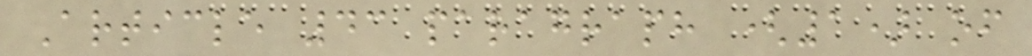Article 43 paragraph (1) of
